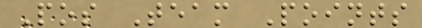Pos Team Points
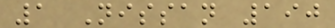1 Nissan 190
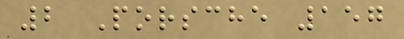2 Porsche 157
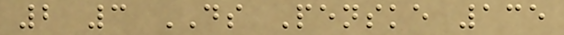2 3 DS Penske 135
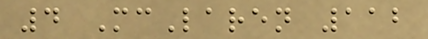4 McLaren 112
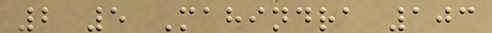2 5 Mahindra 103
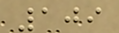109
